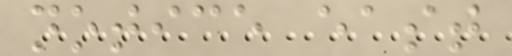notice east
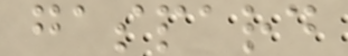gaspard
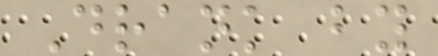Drank by
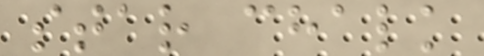star chalk
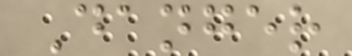Danger
